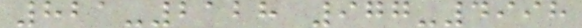821-2128 977-4998
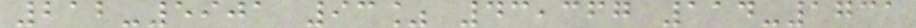212-5901 93% 43,367 114-1731
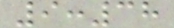9:38
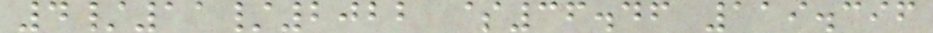4/11/2022 $36.46 119.396
